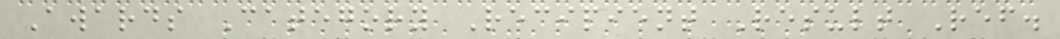Awards Category Recipient Result Ref.
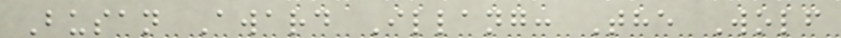Busan Award Illang: The Wolf
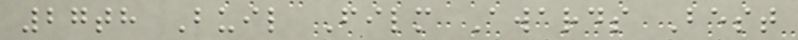27th Buil Film Awards Best
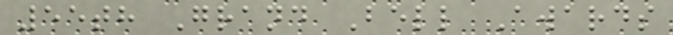55th Grand Bell Awards
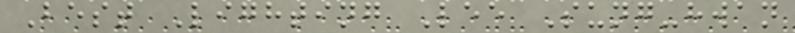Best Lighting Lee Sung-hwan
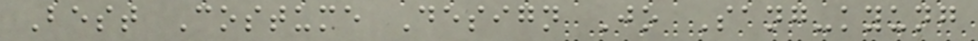Best Costume Design Jo Sang-kyung
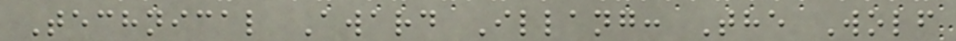Technical Award Illang: The Wolf
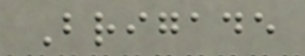Brigade
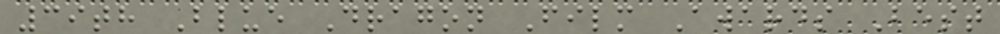39th Blue Dragon Film Awards Best
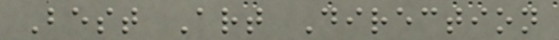Best Art Direction
